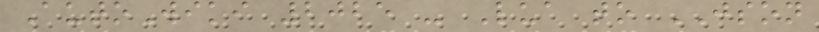AutoWiki 2025 - Lua to JSON
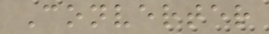Converter
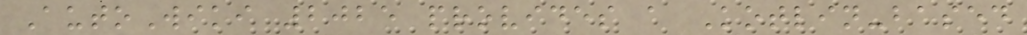AutoWiki 2025 provides a Kotlin-based
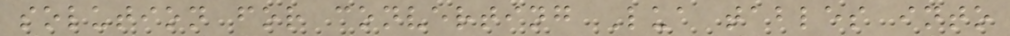solution for converting Lua tables into
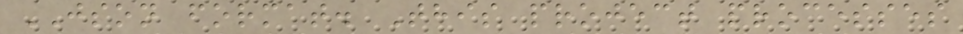JSON format. This project processes
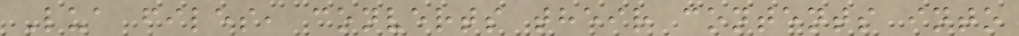Lua files, converts their contents into
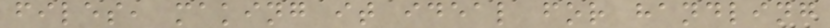files, making it ideal for handling
